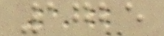1725
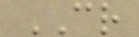CR
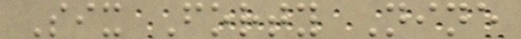Six Forty Nine
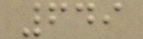649
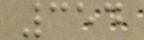354
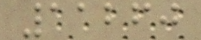11260
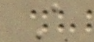A
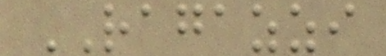RAGAZZI
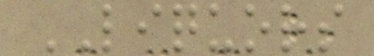LIQUORS
